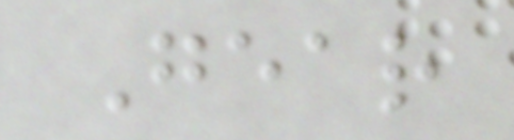Gear
